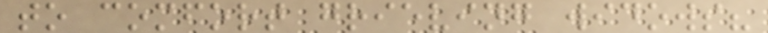to comfort grieving widows?
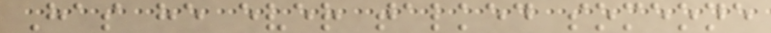Has he ever talked someone
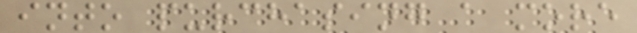into purchasing a more
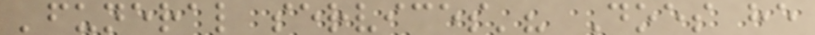'funeral services'? Does he
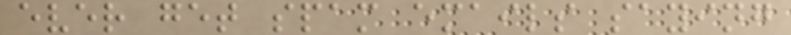ever get spam emails saying
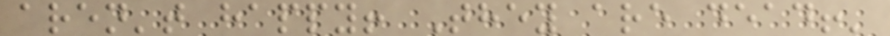aren't happy! They are dead!'
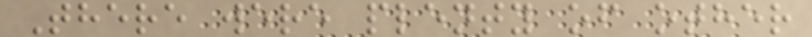There were plenty of other
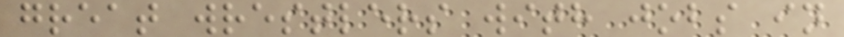great wrestlers with jobs in
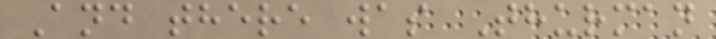And there was Thurman
